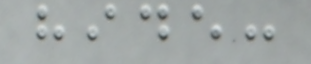hide:
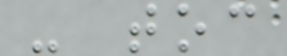- toc
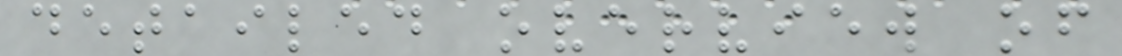detailed overview of
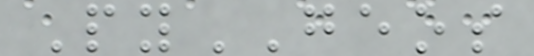PyGEOS
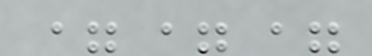===
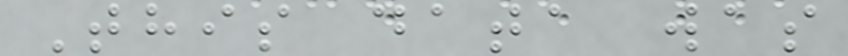This data was
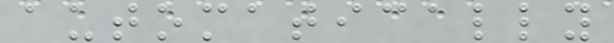automatically
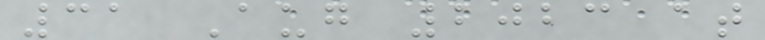31 Aug 2023 at
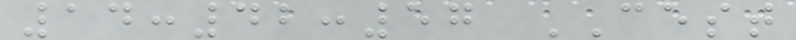14:42:57 CEST
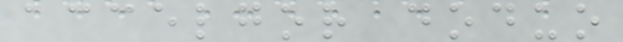accelgor doduo
